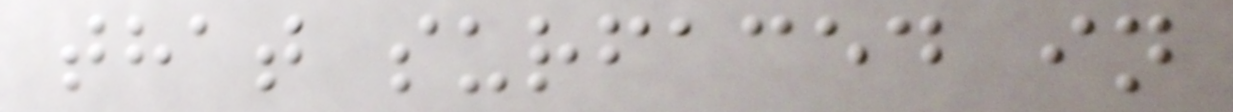that surfaced in
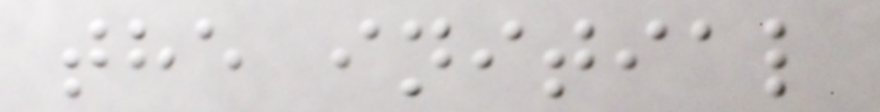the initial
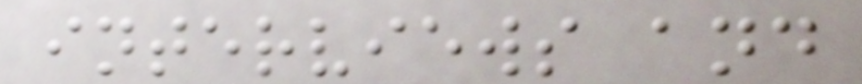interviews and
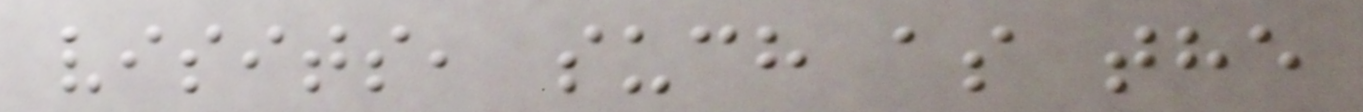visits, such as the
